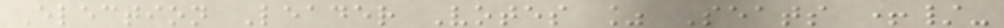Election Leader Votes % Seats +/-
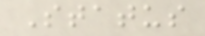Status
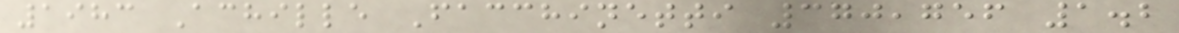1983 Achille Facchinetti 370,756 1.2
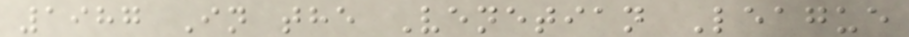1987 In the Venetian League
